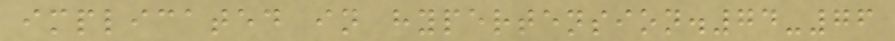implicated in hypertension.74-76
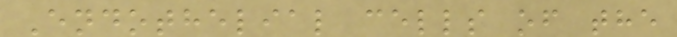Endothelial cells of the
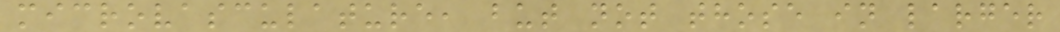microvasculature, but not those in larger
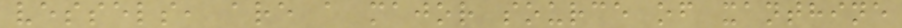vessels, are a major source of xanthine
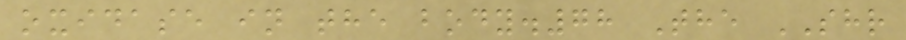oxidase in the body.78 The SHR
